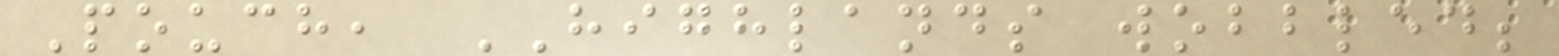Pouch, HIGHLANDS wobbled;
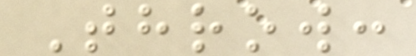Throw:
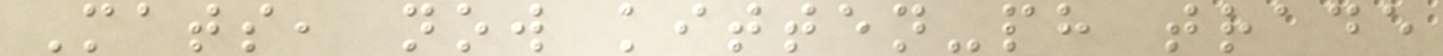Mats, now kitten-ph trade
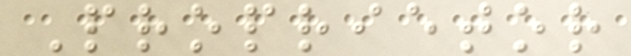Proprietor
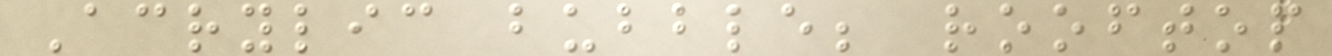Acrylic bubble; rooftop
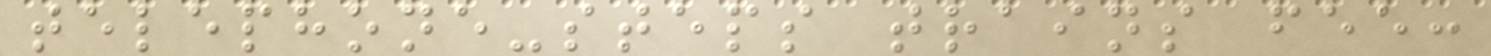telephone-steps trains fee:
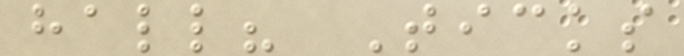hall? Ticks
